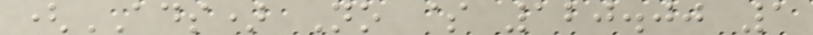(ADS) No $ 120.00 1
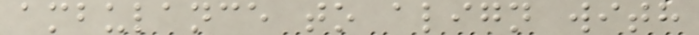ambulance to align with
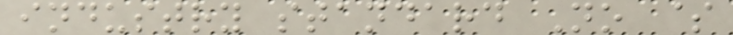industry standard No $
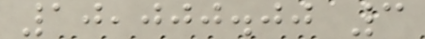10,000.00 3
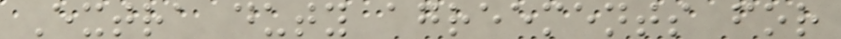Extra duty agreements for
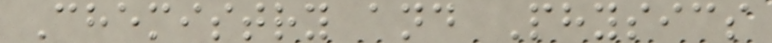Chemistry and Physics
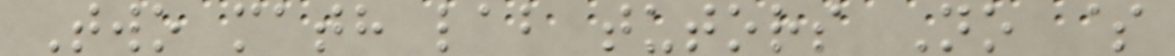Two math lab tutors No $
